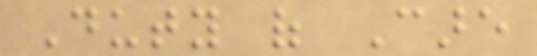Duty of Care
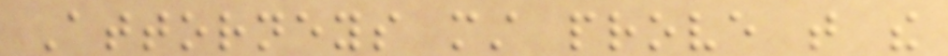Attorneys must prove that the
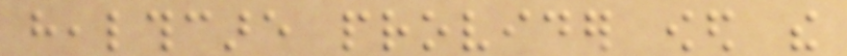healthcare provider owed the
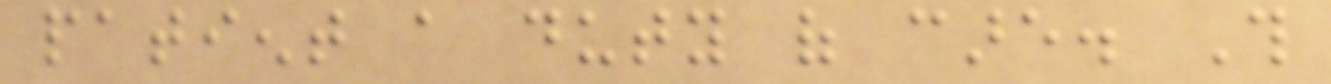patient a duty of care. This
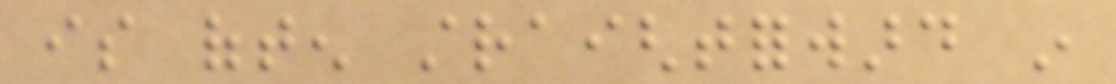is often straightforward in
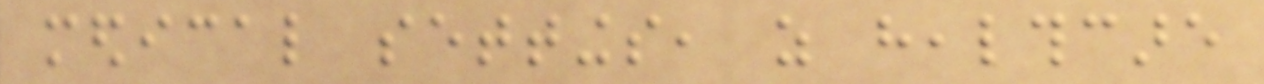medical settings, as healthcare
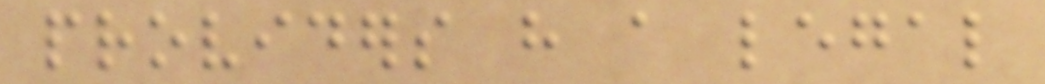providers have a legal
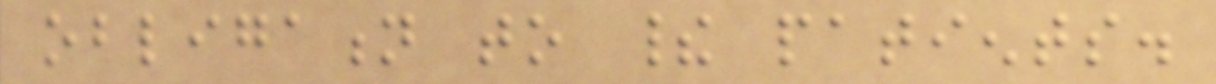obligation to their patients.
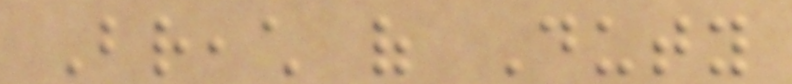Breach of Duty
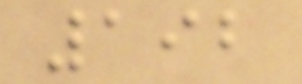192
